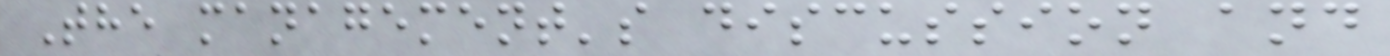The management's discussion and
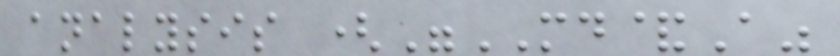analysis ("MD&A"
